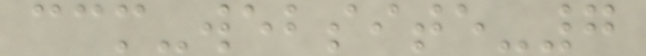ccm-website-7
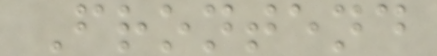Frontend
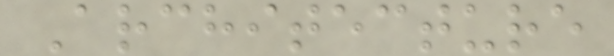Architecture
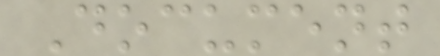Document
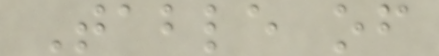Table of
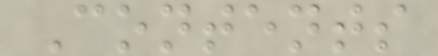Contents
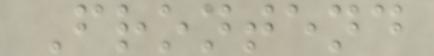Frontend
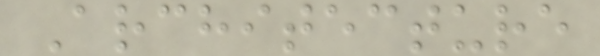Architecture
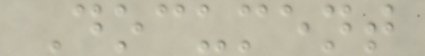Document
